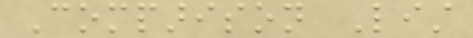Comparison List
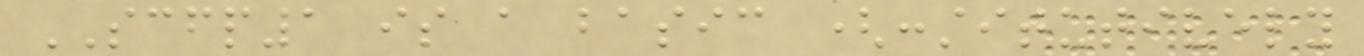SCFP1 is a basic (constitutively
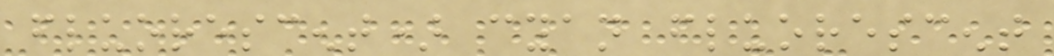fluorescent) cyan fluorescent
